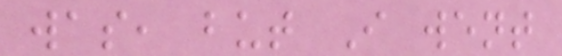was, but I went
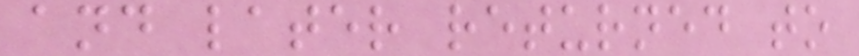and later returned to
